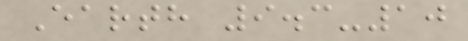Earth 9.3-10
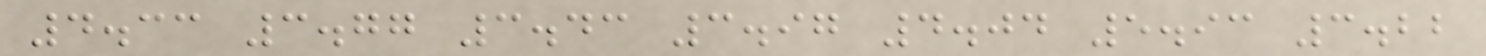4.33 3.77 3.43 3.97 4.04 5.93 3.22
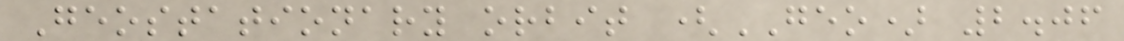Geostationary orbit (GEO) 2.06
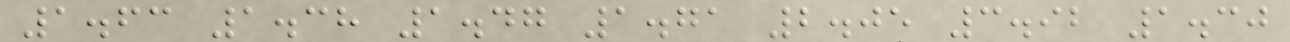1.63 1.38 1.47 1.71 2.05 3.92 1.30
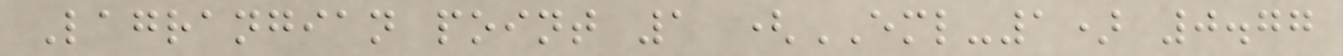Lagrangian point 1 (EML-1) 0.77
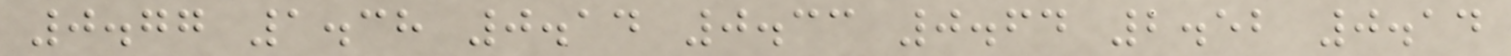0.77 1.38 0.14 0.33 0.64 2.52 0.14
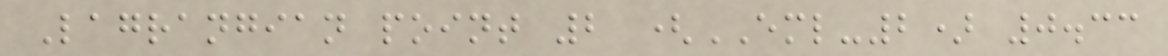Lagrangian point 2 (EML-2) 0.33
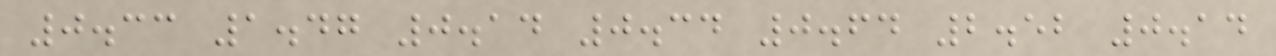0.33 1.47 0.14 0.34 0.64 2.52 0.14
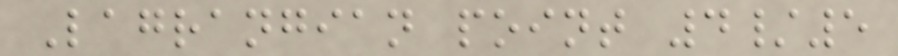Lagrangian point 4/5
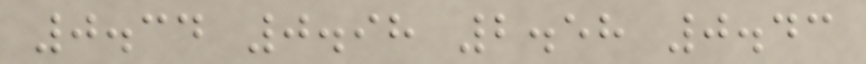0.34 0.98 2.58 0.43
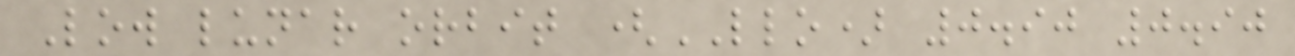Low lunar orbit (LLO) 0.90 0.90
